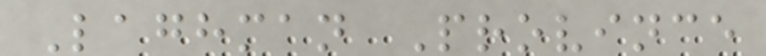Laghman Province
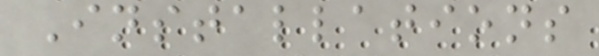Installations
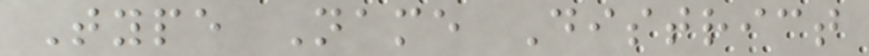Type Name District
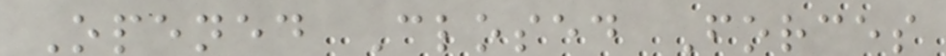Opened Closed Forces
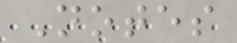Notes
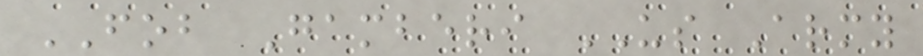FOB Gamberi US Army
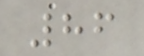86
